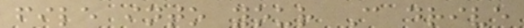file into your C drive
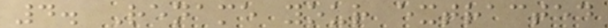4. Rename your extracted
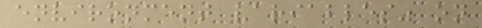environment variables" on
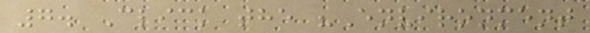7. Click the "Environment
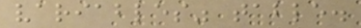variables" table.
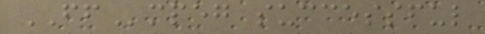FFmpeg successful
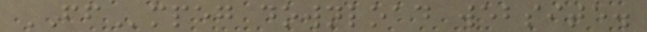FFmpeg download website.
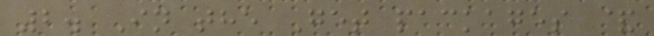2. In the Get packages &
